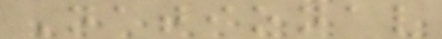National
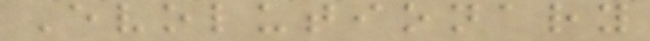Evolutionary
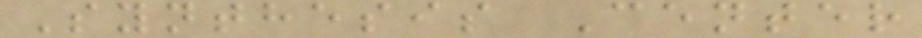Synthesis Center
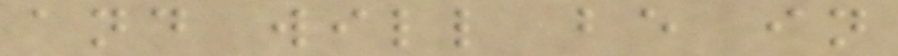and will be in
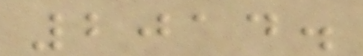2014.
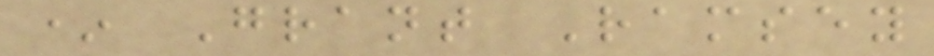* Grant Ramsey
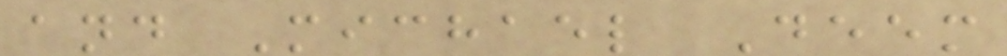and Michael Deem
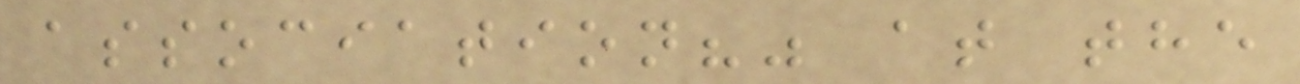association?" at the
